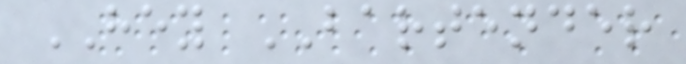HEY BARTENDER
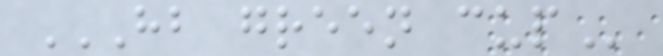HB GREEN CUP
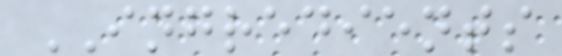INGREDIENTS
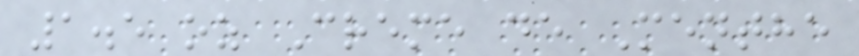1.5 oz Creme de Menthe
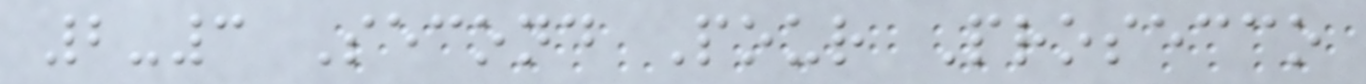2-3 Second Pour Prosecco
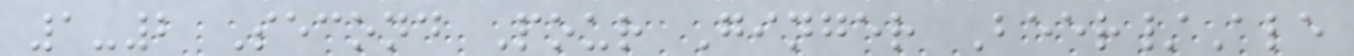1-2 Second Pour Ginger Beer/Ale
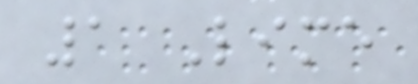1 Lime
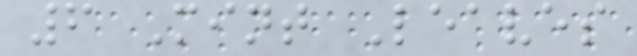6 Mint Leaves
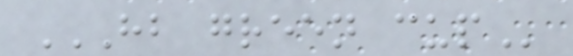HB GREEN CUP
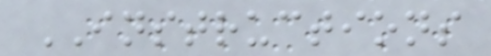INSTRUCTIONS
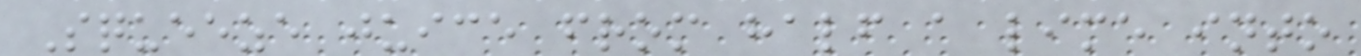Squeeze juice from half a lime into
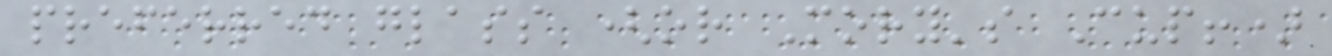preferred glass (or Mory's Cup!)
